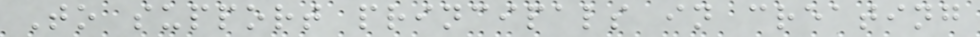To support principals in creating
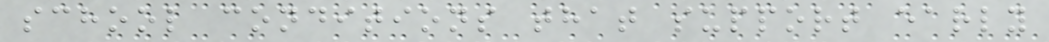school conditions that support early
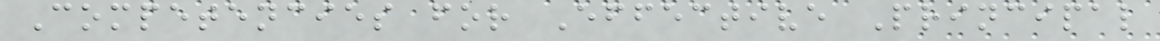Competencies for Effective Principal
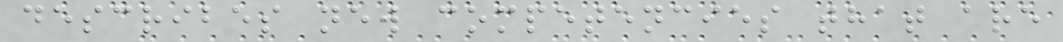describes new competencies that are
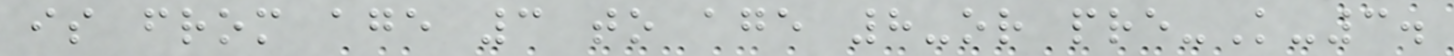is from age 3 to age 8-or pre-K-3.
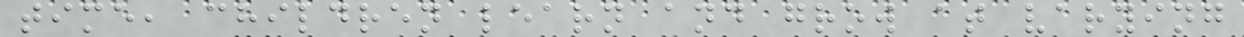time, children learn and grow at varying
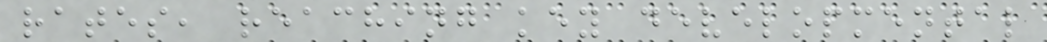rates, reaching key developmental
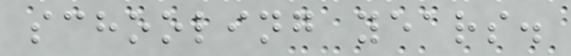schooling years.
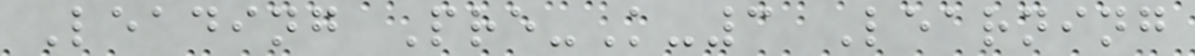Leading Pre-K-3 Learning
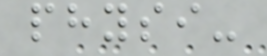physi-
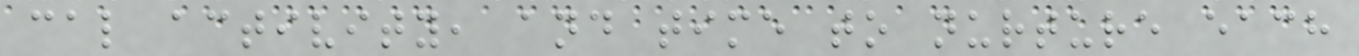cal activity, and time to nurture each
